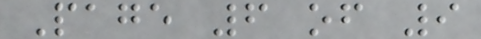Page 6 of 9
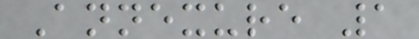Annexure 1
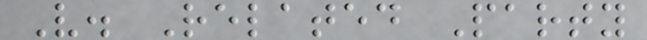V. Related Party
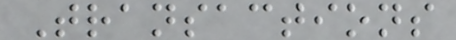Transactions
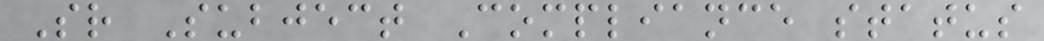Sr Subject Compliance status
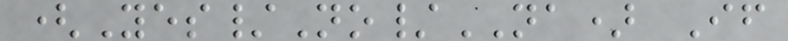(Yes/No/NA) If
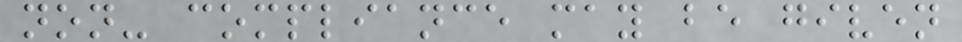non- compliance may be given
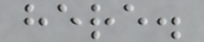here.
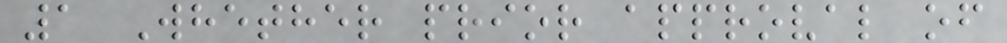1 Whether prior approval of
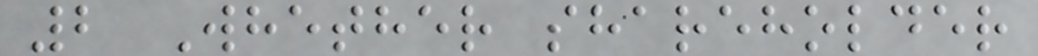2 Whether shareholder
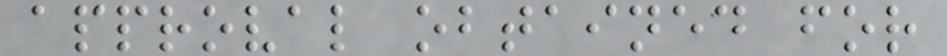approval obtained for
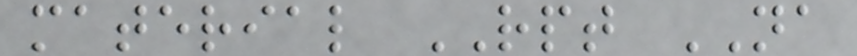material RPT NA
